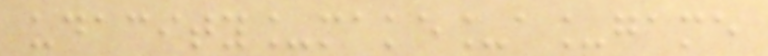udacity_make_a_game
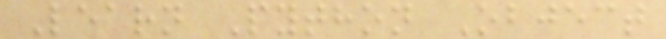Learn Python Object
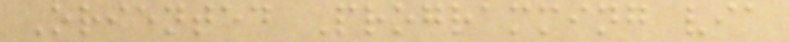Oriented Programming via
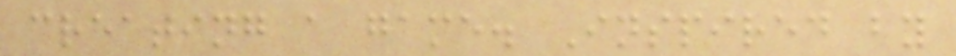creating a game. Inspired by
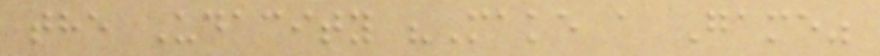the Udacity "Make a Game"
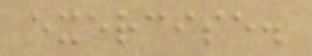exercise.
